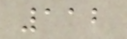112
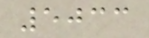5033
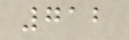712
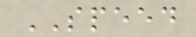SPEED
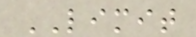LIMIT
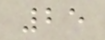25
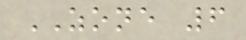ZONE 6
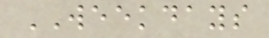WEEKDAYS
